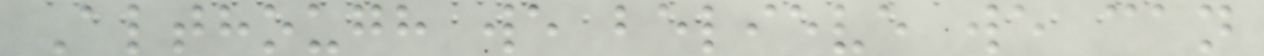Although we believe we can
